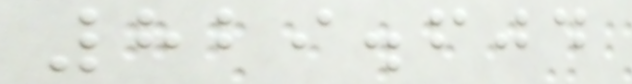829.604
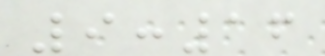9:16
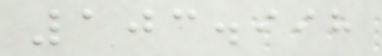103.998
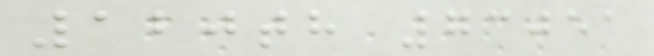120th 73051
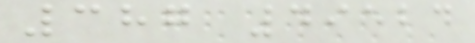387 49524
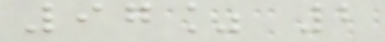97% 2
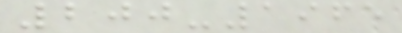200-1965
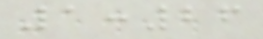1:26
